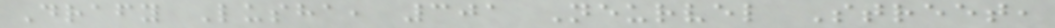Drafy Lusha, 301 Neurvel Street,
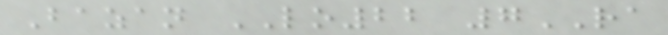Bazan LO22 7RA
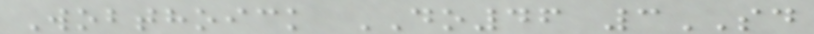Wobthoick DO46 3SD
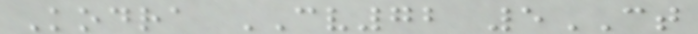Kodra CV72 5CT
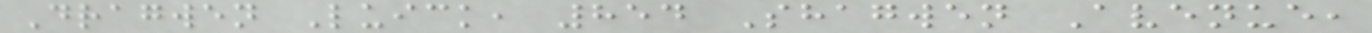Dragwen Luick, 854 Shagwen Avenue,
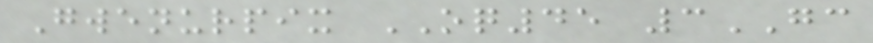Gwenurpix OQ45 3GC
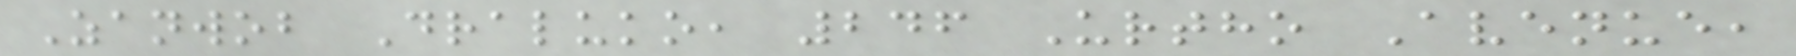Zanwob Draluko, 246 Urtho Avenue,
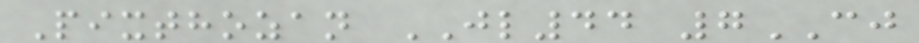Pixthozan JL44 7CJ
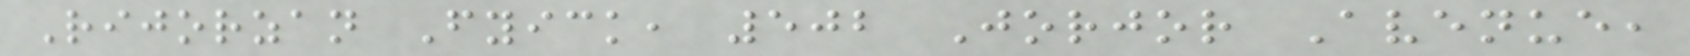Rijorzan Fyick, 502 Jorjor Avenue,
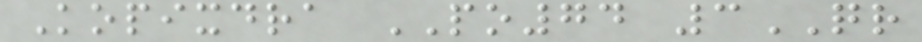Kopixdra PO74 3QR
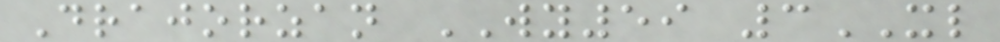Drajorzan WY59 3XL
